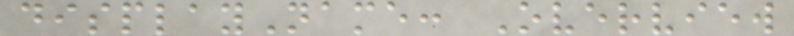displayName: Overview
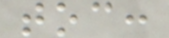toc:
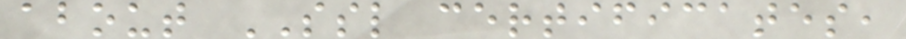about SSL certificates,
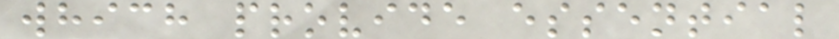which provide essential
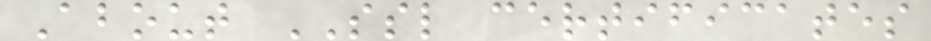About SSL certificates
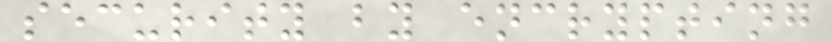security by encrypting
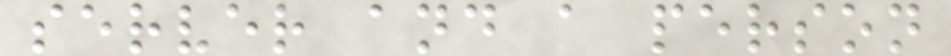server and a person
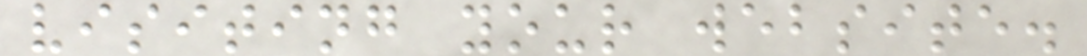visiting your website.
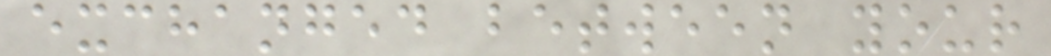exchanged between your
